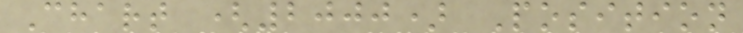Chart (2000) Position
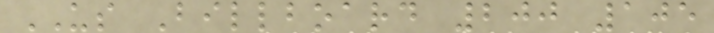US Billboard 200 105
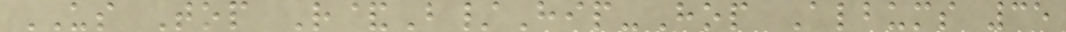US Top R&B/Hip-Hop Albums 35
